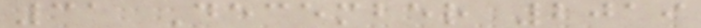31 December 2019
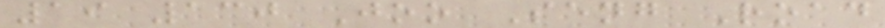19 130 Joo Seng Road
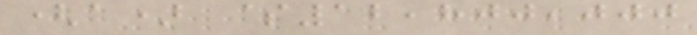(a) $12,800,000
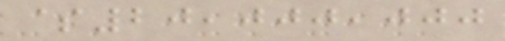$20,000,000
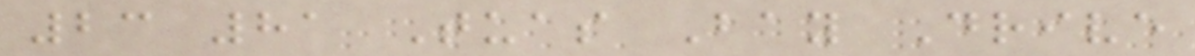23 81 Tuas Bay Drive
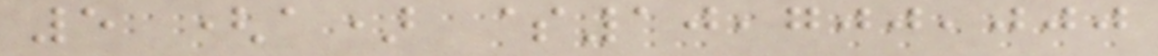5 (a) $10,700,000
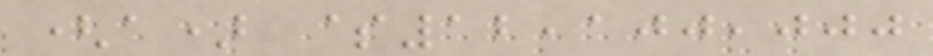(a) $12,100,000
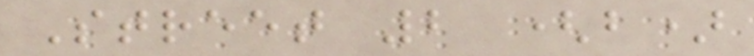Street 2 (b)
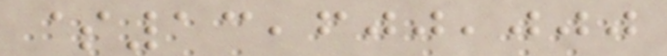$13,600,000
